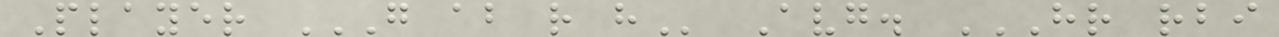Player G AB R H Avg. HR RBI
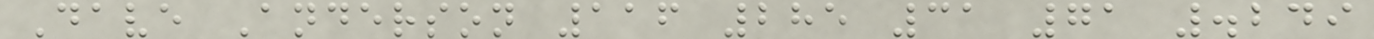Dave Anderson 116 285 31 71 .249
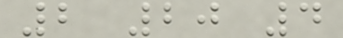2 20 4
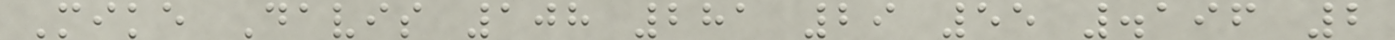Mike Davis 108 281 29 55 .196 2
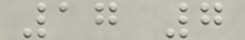17 7
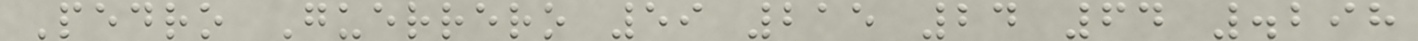Pedro Guerrero 59 215 24 64 .298
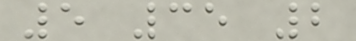5 35 2
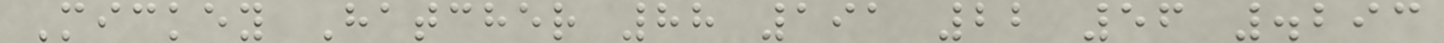Mickey Hatcher 88 191 22 56 .293
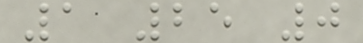1 25 0
